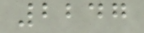2247
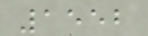1552
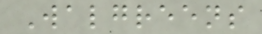Walgreens
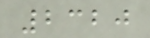2320
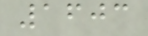1603
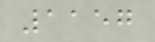1157
